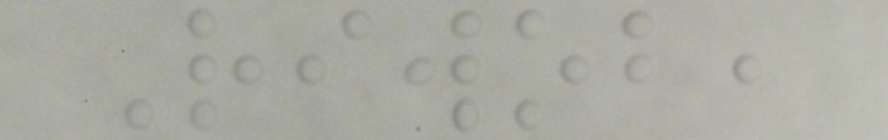Riwob,
